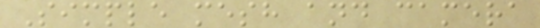Simple mesh and camera
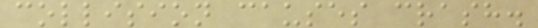collision causes crash.
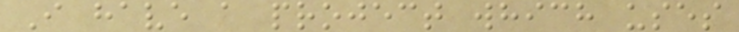I have a project which uses
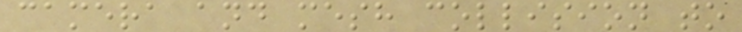camera and mesh collision to
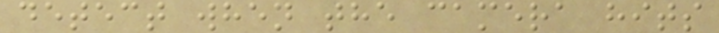detect when the camera hits
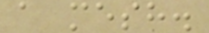a mesh.
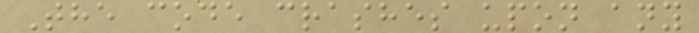The code crashes upon any
